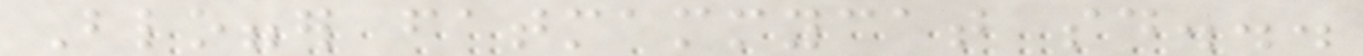Blogger fatmammycat said...
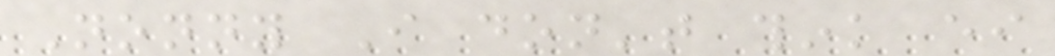Nonny I don't think either
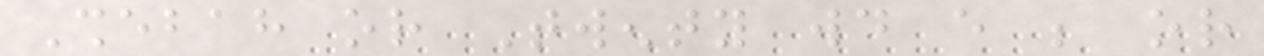Shebah or Twenty would every be or
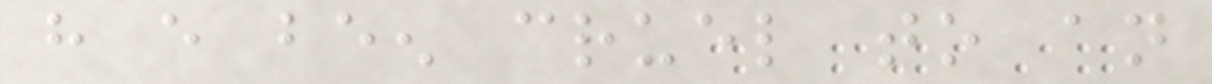have every been cruel to an
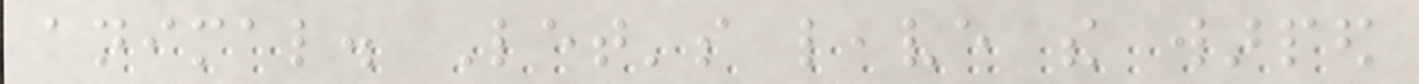animal. Let's leave the warped
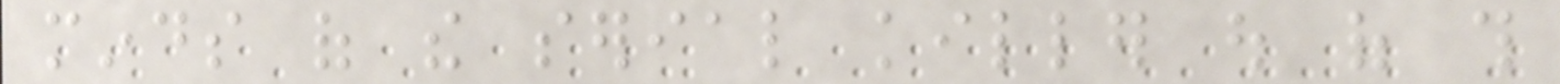minds of the serial killer out of this
